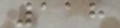118
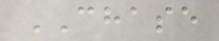CHASE
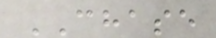CHASE
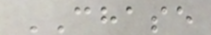CHASE
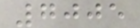7005
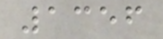1356
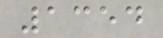1354
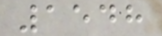1548
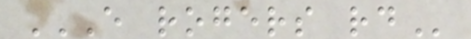E ROGERS RD
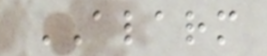ALARM
